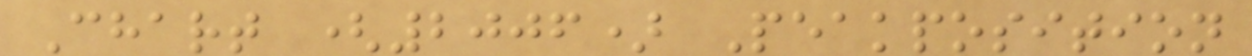Chart (2006) Peakposition
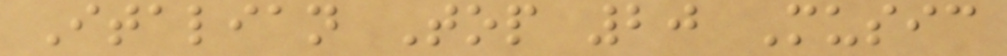Italian Top 20 Music
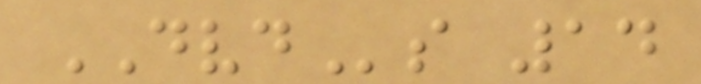DVDs 14
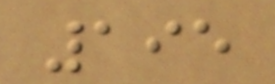195
